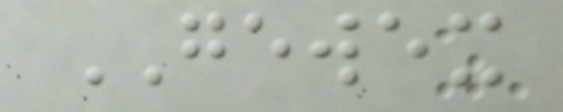GEWEX
